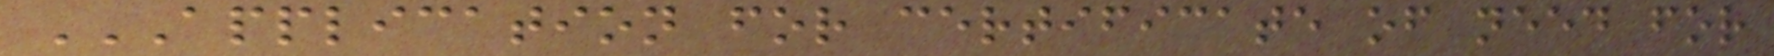APPLICATION FOR CERTIFICATE OF NEED FOR
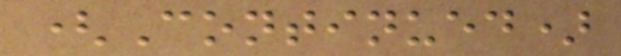(Continued)
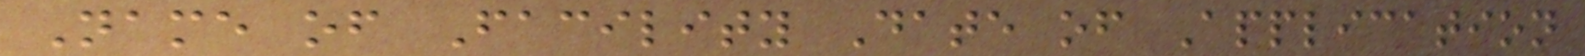Name of Facility Date of Application
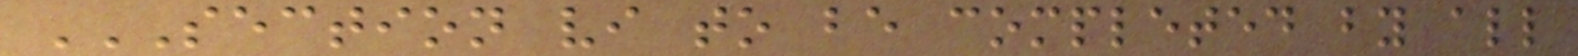SECTION VI TO BE COMPLETED BY ALL
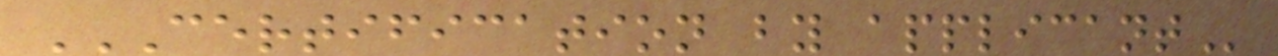CERTIFICATION BY APPLICANT
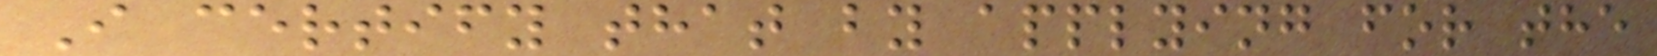I certify that by applying for the
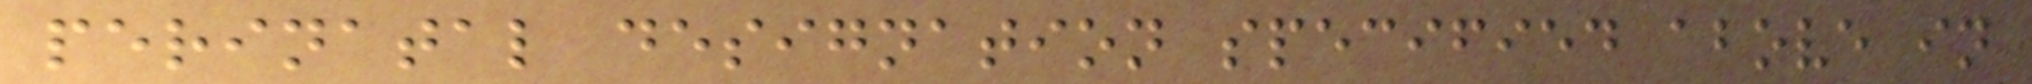perinatal designation specified above in
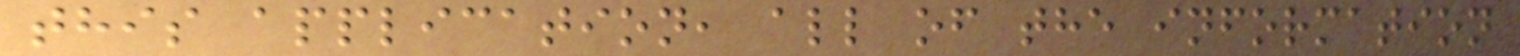this application, all of the information
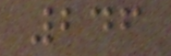246
